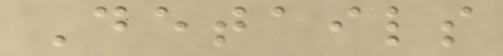Details
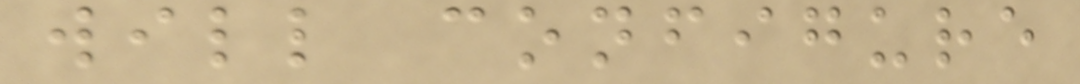will configure
